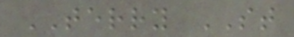TERRY ST
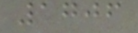1706
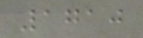1710
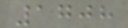1708
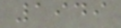1949
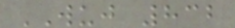WUJ 832
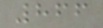866
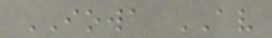IOWA AV
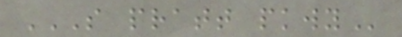S PRATT PKWY
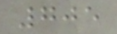705
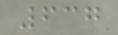637
